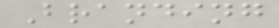Branding
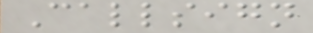Callsign
